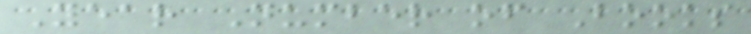Year Number of Books
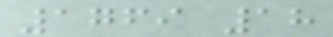1769 18
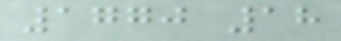1770 18
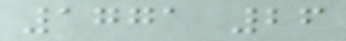1771 26
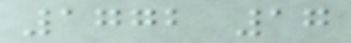1772 17
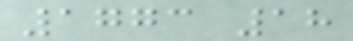1773 18
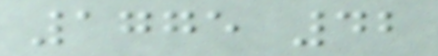1775 42
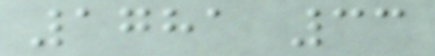1781 33
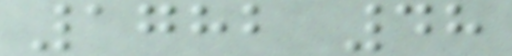1782 48
